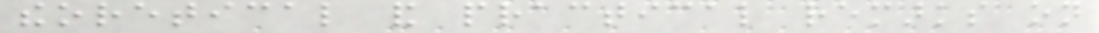theoretical and practical remarks on
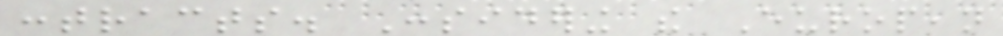contracts. Considering the European
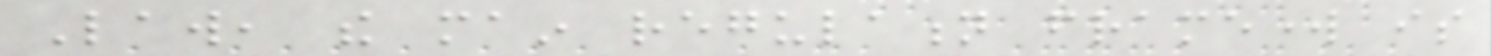Law, the main regulation framework is
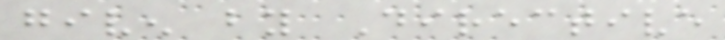given by Directive
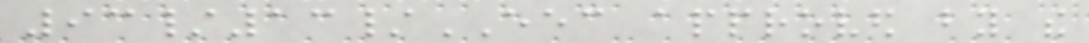93/13/EEC approved by the
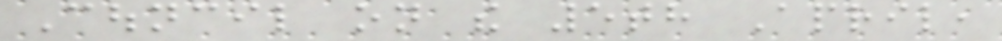Council on the 5th April,
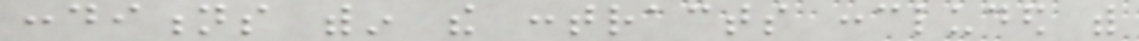conditions within the contracts concluded with
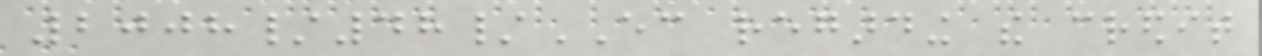2008/48/EC regarding the credit
